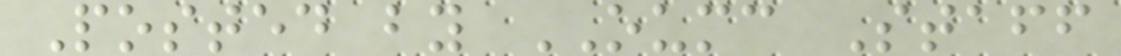Posted by OUMC Staff
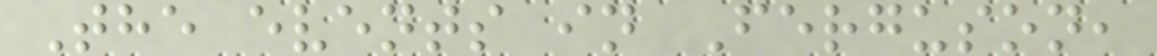The events in Ferguson,
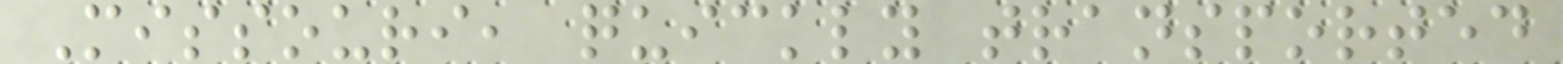Missouri, quickly transported
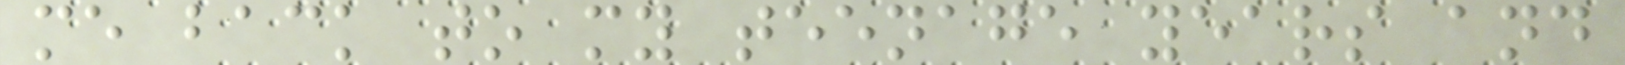me back to my teenage years and
